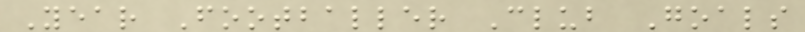Year Footballer Club Goals
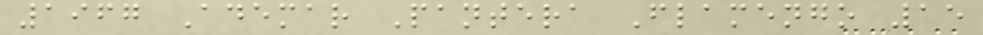1967 Ademar Pantera Flamengo 15
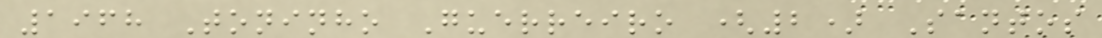1968 Toninho Guerreiro (2) Santos
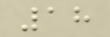18
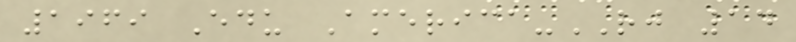1969 Edu America-RJ 14
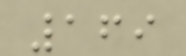169
